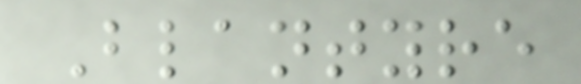Blantyre
